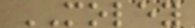MOLEY
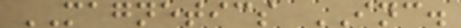MAGNETICS INC.
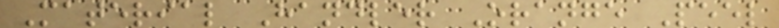Material Handler Orange Peel
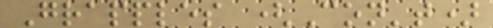Grapples (Con't)
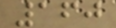160
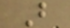B
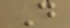D
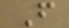F
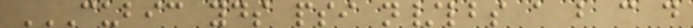CUBIC YDS PSI N/LBS A B C D
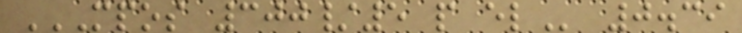MPOS 300/5 P EL 0.39
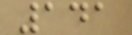141
